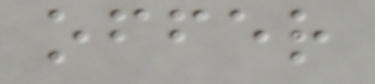offer
